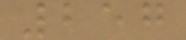257
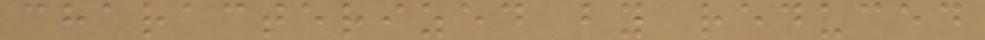characterized by reduced
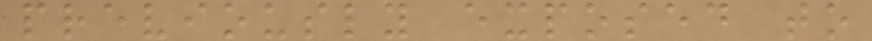previously exposed to
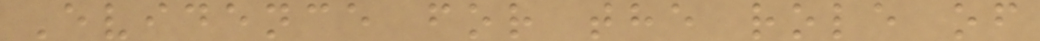Evidence for the role of
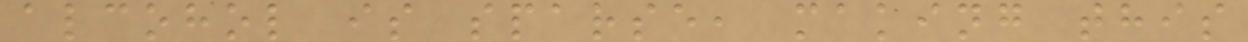alcohol is sparse, making this
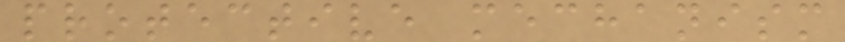protective mechanism
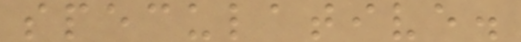speculative.
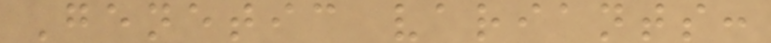Genetic variants:
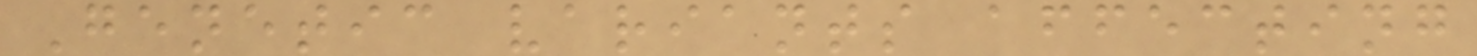Genetic variants affecting
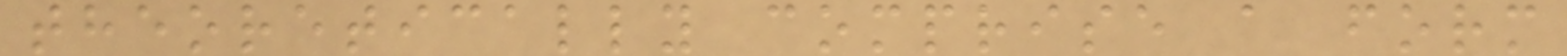theoretically comprise a form
